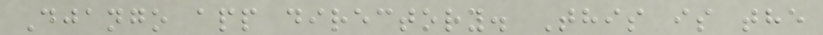Django app directory. This is the
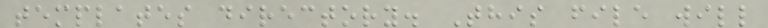templates directory. This file will
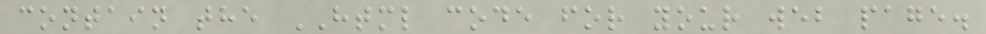contain the HTML code for your web page.
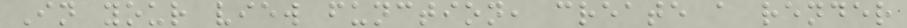In your view function, create a render
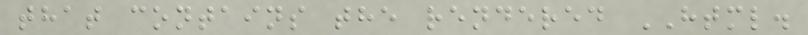that contains the rendered HTML.
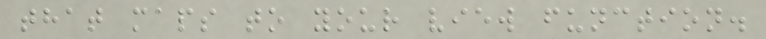that maps to your view function.
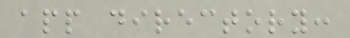app directory:
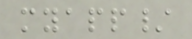myapp/
